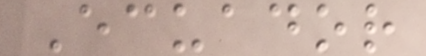Ecuador
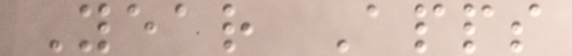Year Apps
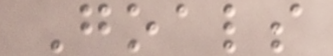Goals
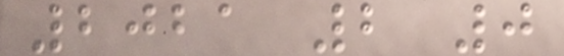2021 2 0
